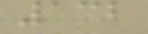132
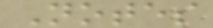Notes
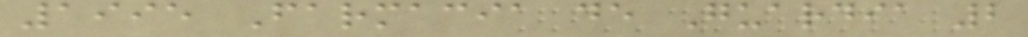1995 Farmacia de Guardia 2
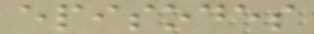episodes
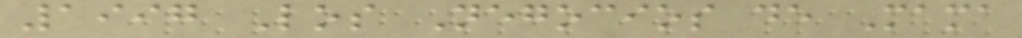1997 Los Negocios de Mama
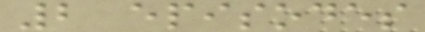2 episodes
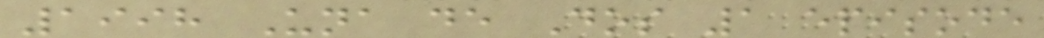1998 Una de Dos 1 episode
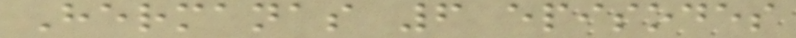Hermanas 6 episodes
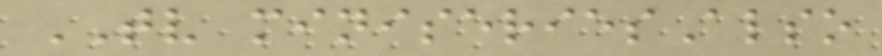TV miniseriesAlso
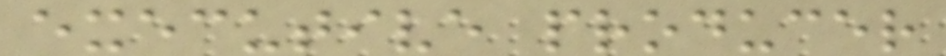executive producer
